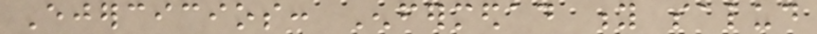Ejercicios: Enfermedad y salud
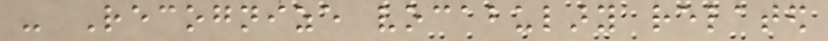- Recognize vocabulary related
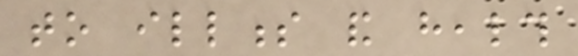to illness and health
